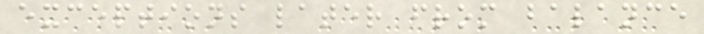exceptions later from balance
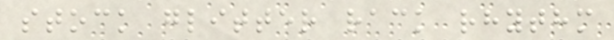stock glitter rack rhythm
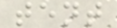tent
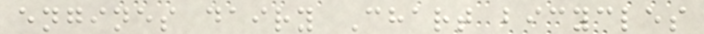engines dairy Chart bicycles
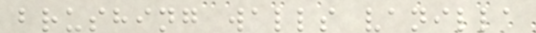brushing walls vanilla
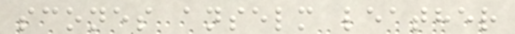scones anselm leather
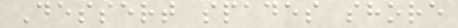Dessert spades shore
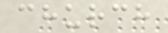church
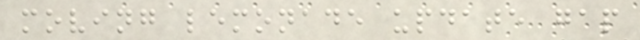moving lemonade update gap
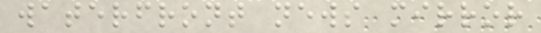waterfront news mirror
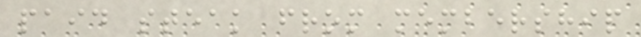paid steak from membership
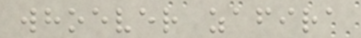whoever zafira
